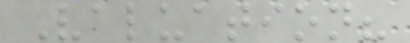Valuation?
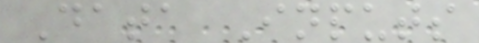Data Inputs
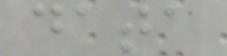data
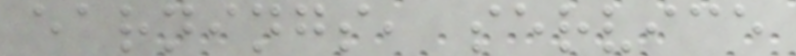earnings, service
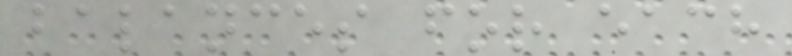balances for each
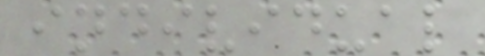individual
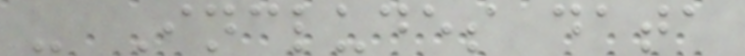- Includes data
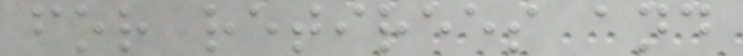for retirees and
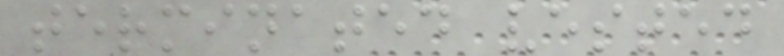terminated vested
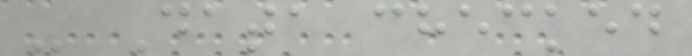- Data checked
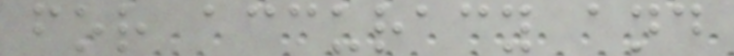for accuracy and
